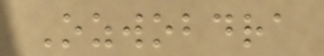Ozwobdra
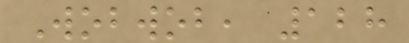Wobwob, 128
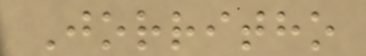Jorritho
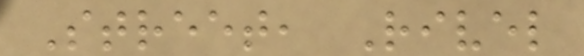Street, Rivel
